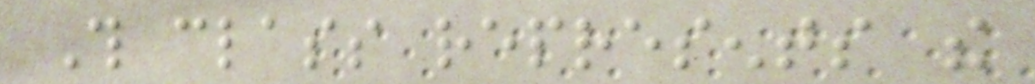This class represents the
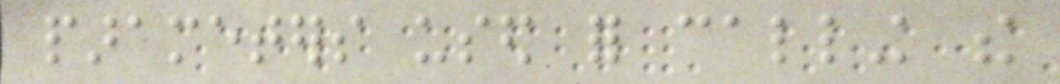parameters used for calling the
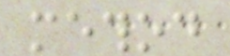method
